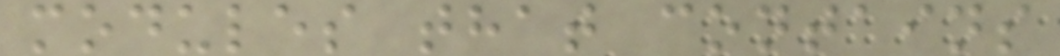modules that contains
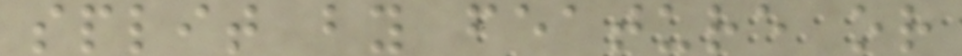split by feature or
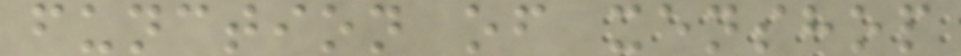function of xenshop
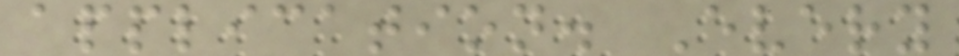application. Every
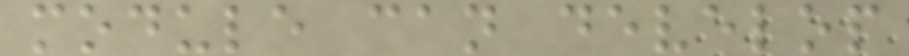module can develop
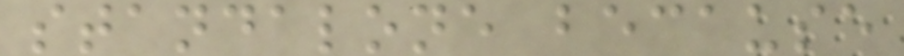standalone because
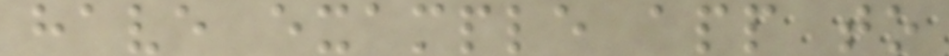have example app to
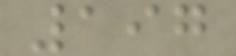197
